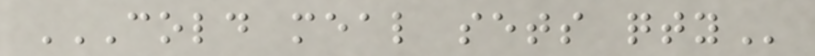COLD MEAL SETS QTY
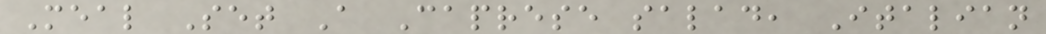Meal Set A Caprese salad, Italian
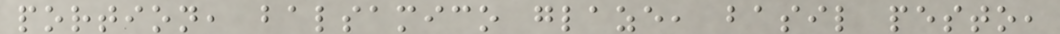portion, balsamico glaze, basil pesto,
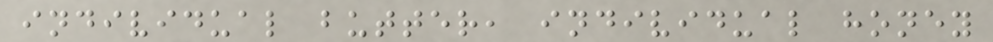individual butter, individual honey
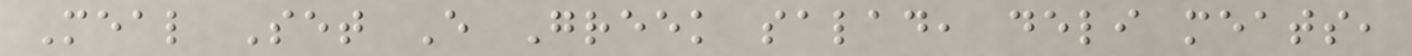Meal Set E Greek salad, deli meats,
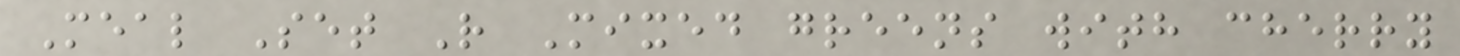Meal Set R Mixed greens with cherry
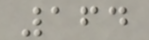164
